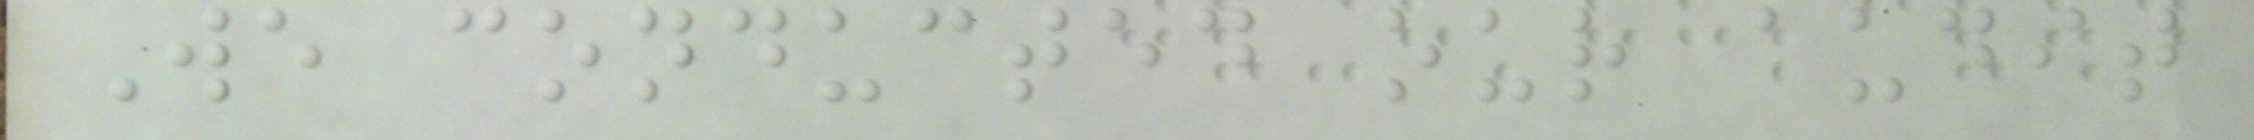We conducted our audit
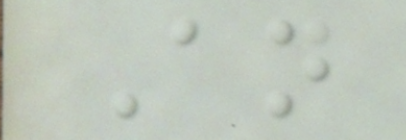An
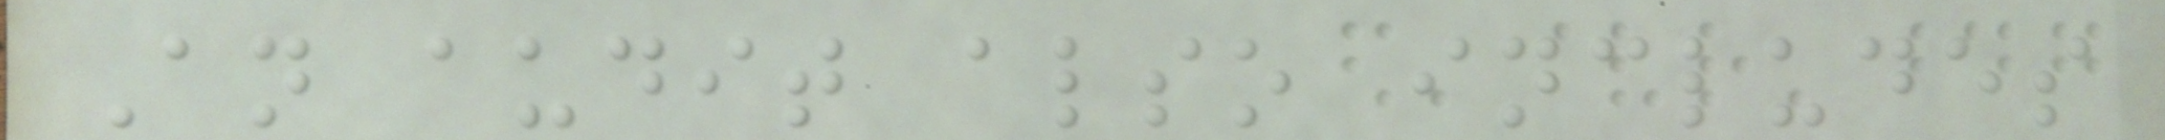An audit also includes
